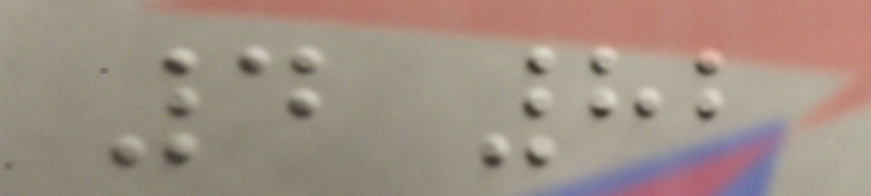4 82
